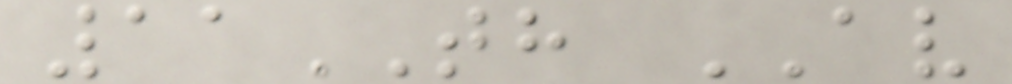11TH AV
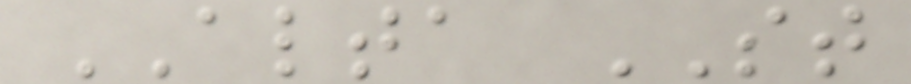ALTA ST
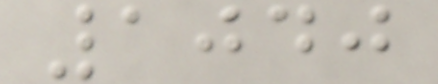1040
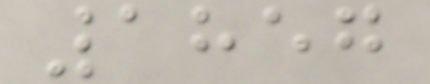1857
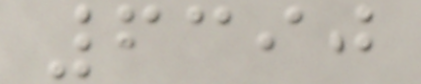6390
